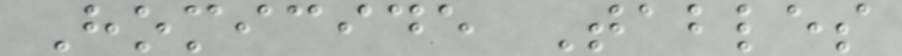Homicide Tables
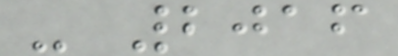- 2016
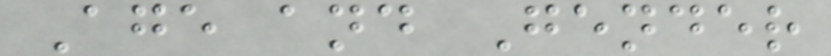Age and Gender
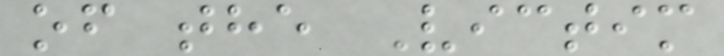of the Victim
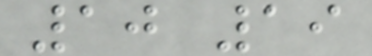10 19
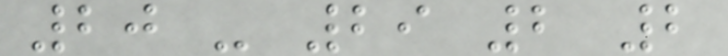20 - 29 2 2
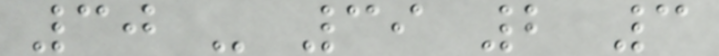30 - 39 2 3
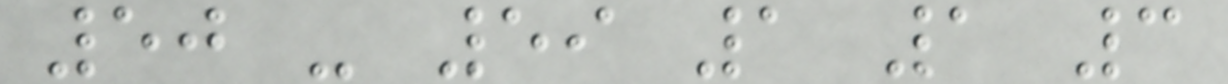50 - 59 1 1 3
